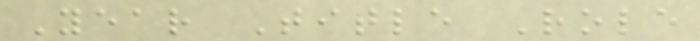Year Title Role
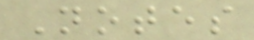Notes
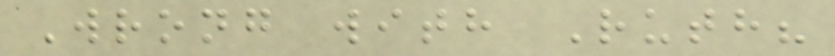Wrong with Ruth?
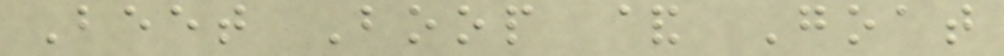Beet Boop & Goat
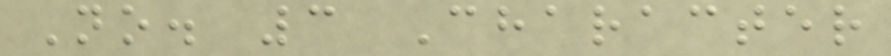No. 3 Character
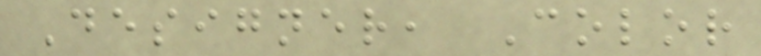Designer, Color
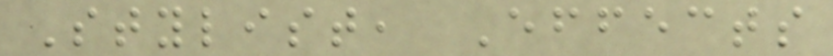Stylist, Effects
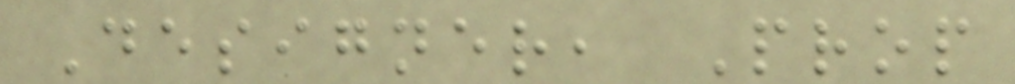Designer, Prop
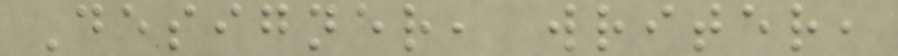Designer, writer,
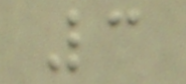3
